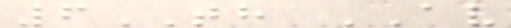6TH AV
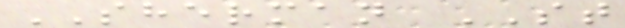SHERMAN ST
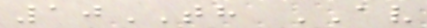10TH AV
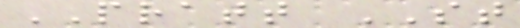PRATT ST
